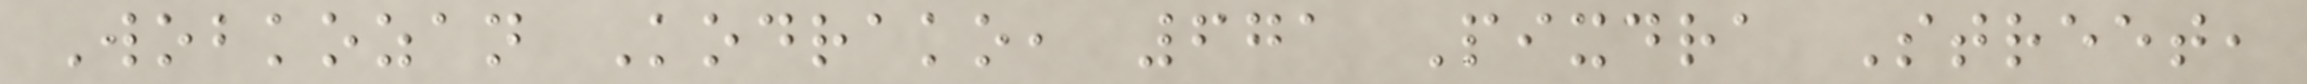Wobkozan Kodrako, 671 Pixdra Street,
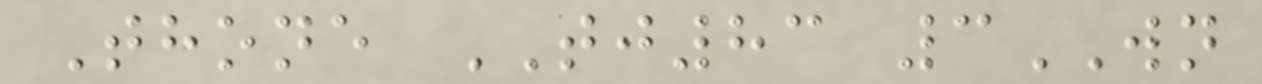Thone TJ83 3WN
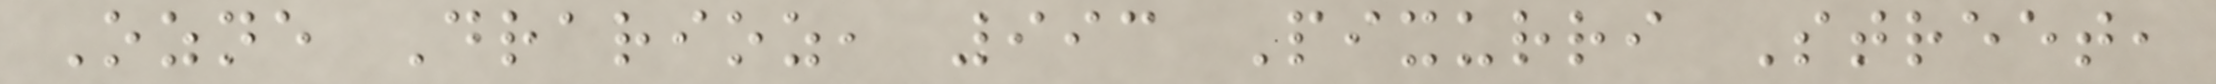Ozne Drarioz, 993 Pixurri Street,
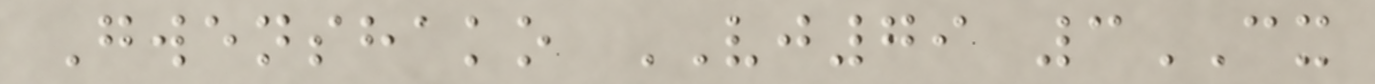Gwenshako VJ79 3CX
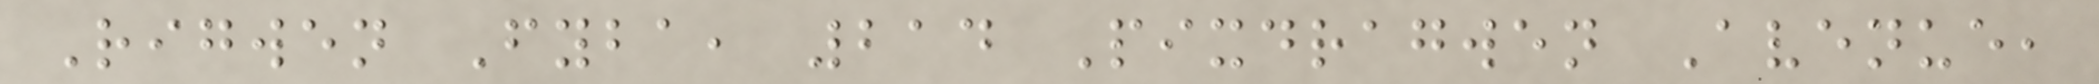Rigwen Fyba, 214 Pixdragwen Avenue,
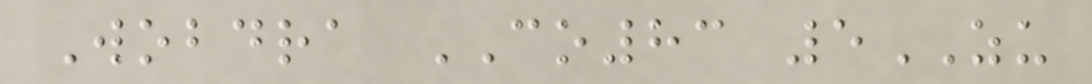Wobdra CO83 5ZU
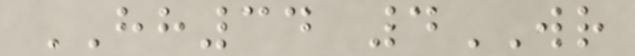HH34 4WR
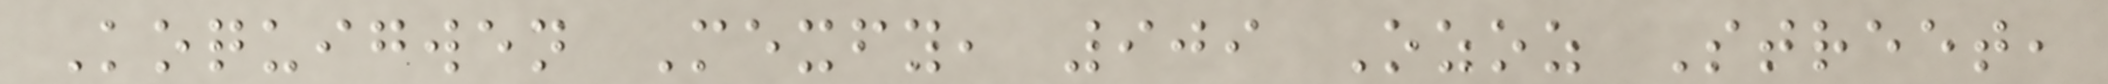Koquigwen Mexfy, 909 Ozoz Street,
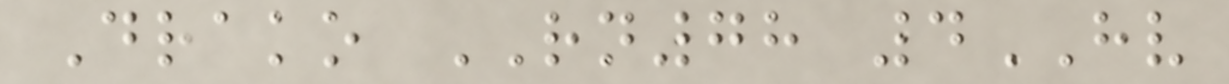Drako RN78 4HV
